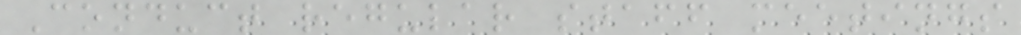Conduct regular staff meetings
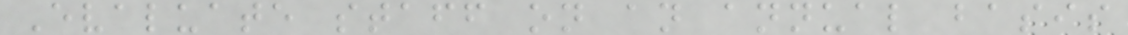Evaluate staff on an annual basis
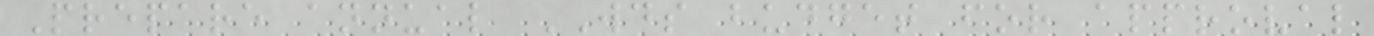Prepare annual WDS budget for approval
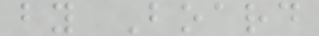by Board
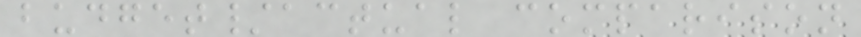budget/actual comparison
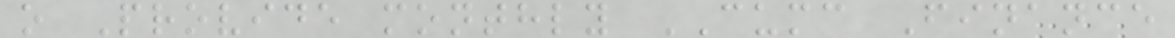o Provide monthly CUMC Finance
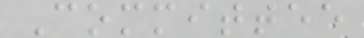Committee
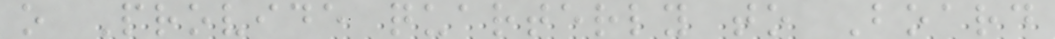o Provide quarterly to Board
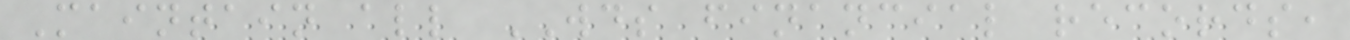Maintain all WDS financial records,
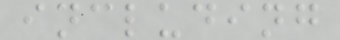including
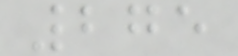275
